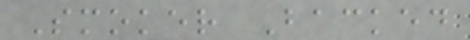Smoker Backed
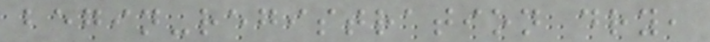begin-registration dry,
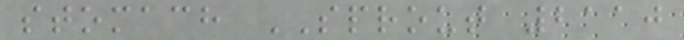stomach SPROUT 2110
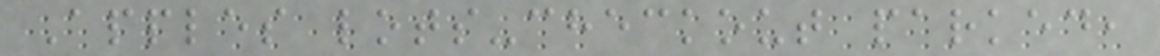Apples lots-checkout parked,
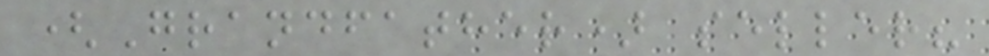(Grandfather) seller?
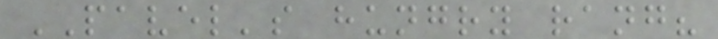PAVEL's hungry rang?
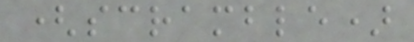(scramble)
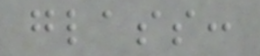glass:
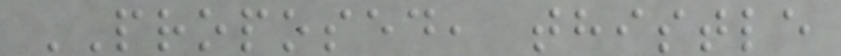PROPOSED, thistle
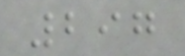297
